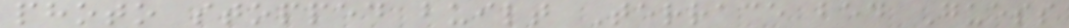photo stopped built Terrace bed Guess
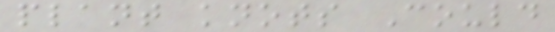plant knots Could
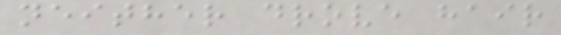neither drove hair
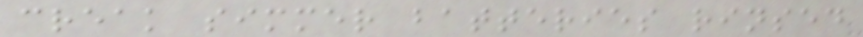creak simmer batteries rinsed
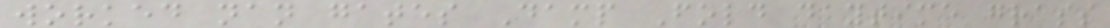worked nan gates Damp Fold daytime grass
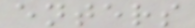enters
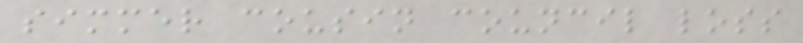simmer cousin council loss
